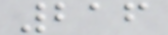216
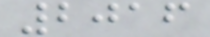2016
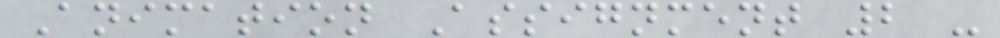Animation Assignment 2 -
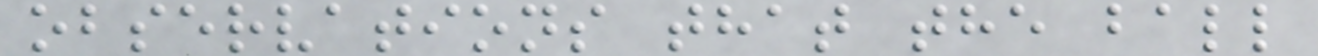observations that the ball
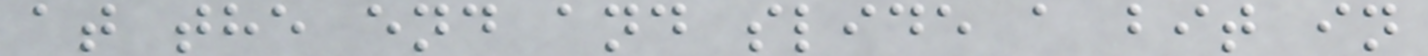at the end and slide a bit in
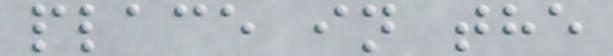place in the
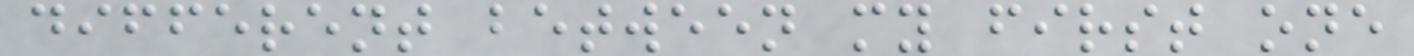different between my first one
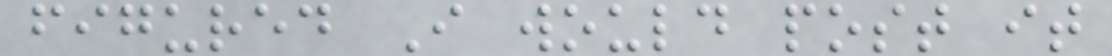figured I would post it
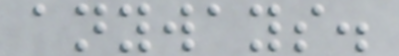anyways.
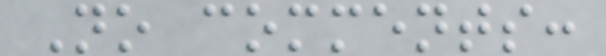No comments:
